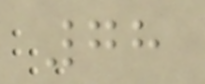78
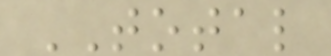TOTAL
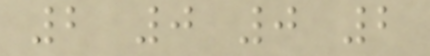2 0 0 2
